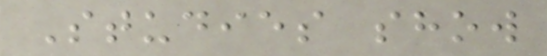Studies show
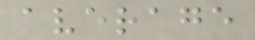average
